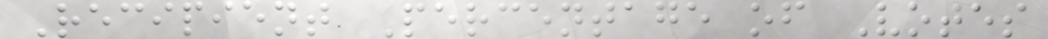Recipient Percentage of Votes
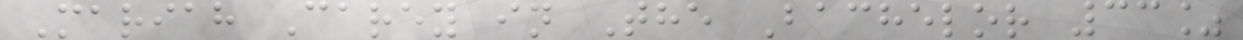Mariah Carey in The Bachelor 33%
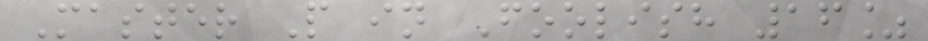Master P in Foolish 16%
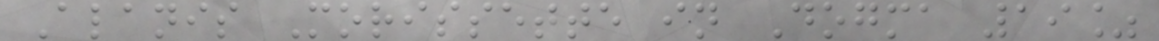Alanis Morissette in Dogma 19%
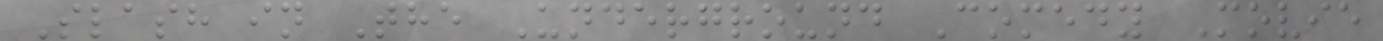Slash in The Underground Comedy Movie
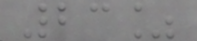23%
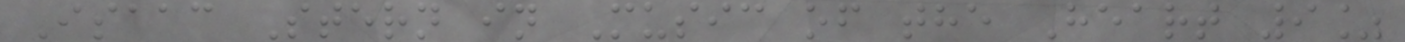Isaac Stern in Music of the Heart 9%
